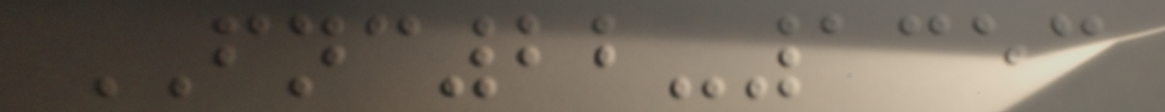FNC22-1353
